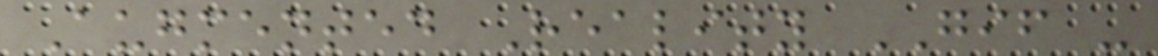Augmented Reality GIF -
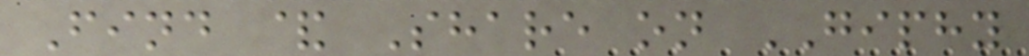Find & Share on GIPHY
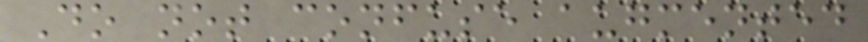Do not confuse augmented
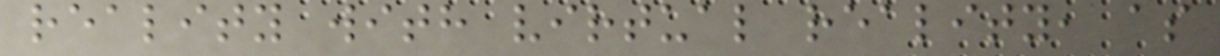reality with virtual reality, as
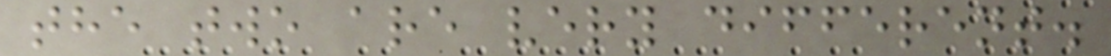the two are very different.
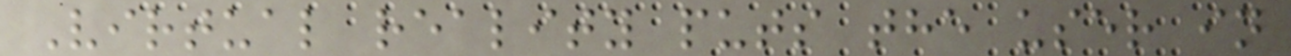Virtual reality puts the user in
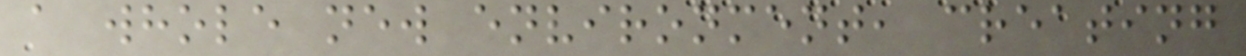a whole new environment, creating
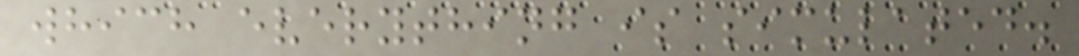which everything is simulated.
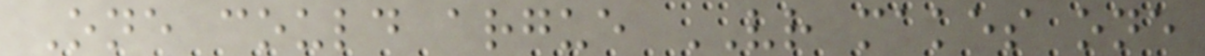One could argue VR makes one
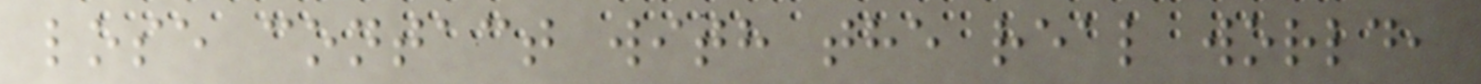lose contact with the real world,
